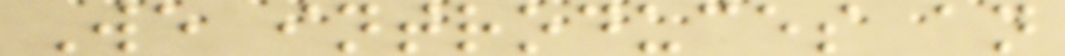We introduces an
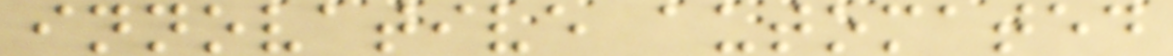innovative automated
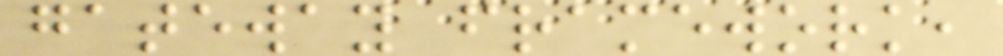gateway framework,
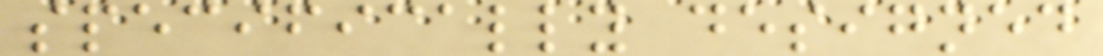specifically designed
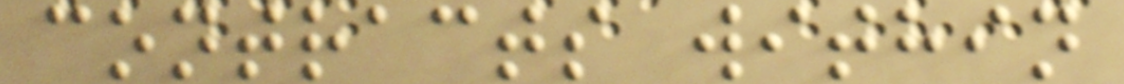contracts within
